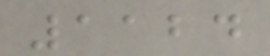1124
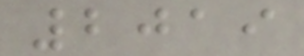2019
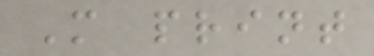M print
